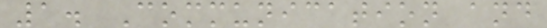1. Communication and
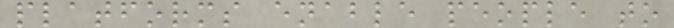platforms enable people to
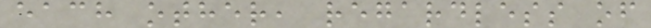each other, regardless of
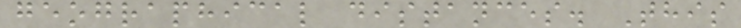geographical distances. This
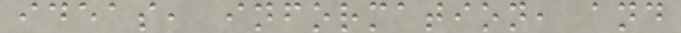ideas, information, and
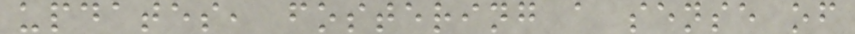updates, fostering a sense of
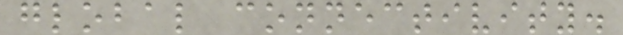global connectivity.
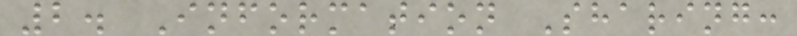2. Information Sharing:
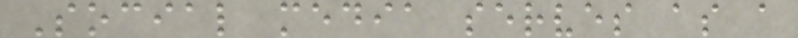Social media serves as a
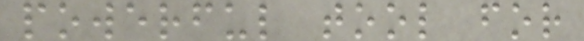powerful tool for
